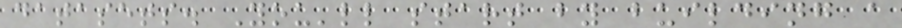datasets. You'll start by building a
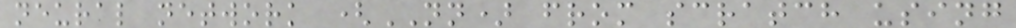neural network (NN) from scratch using
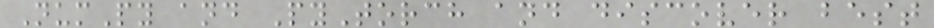NumPy and PyTorch and discover best
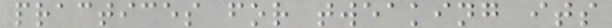practices for tweaking its
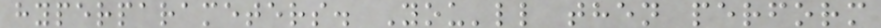hyperparameters. You'll then perform
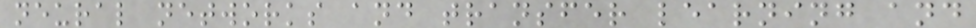neural networks and transfer learning and
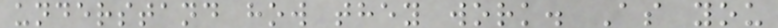understand how they work. As you
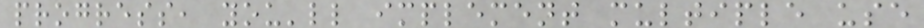progress, you'll implement multiple use
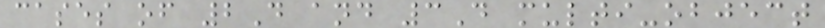cases of 2D and 3D multi-object
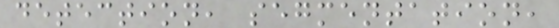detection, segmentation,
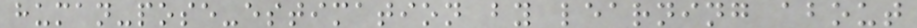human-pose-estimation by learning about
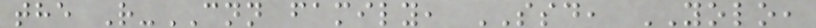the R-CNN family, SSD, YOLO,
